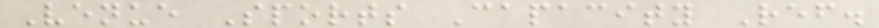Venue Sports Capacity Ref.
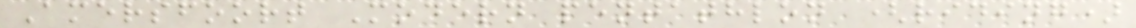Amersfoort Modern pentathlon (riding)
